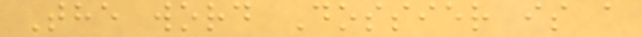The word Dossier is a
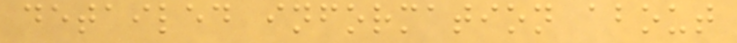detailed information about
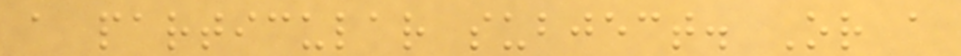a particular subject. Or a
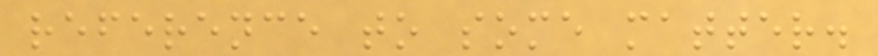reference to some matter.
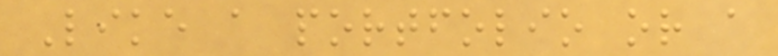Like a portfolio or a
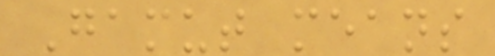Gamut means
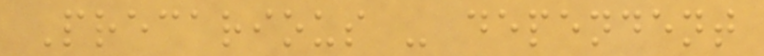Precarious - dependent
